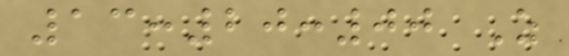13:20:00 Z
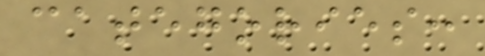categories:
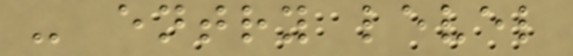- entry level
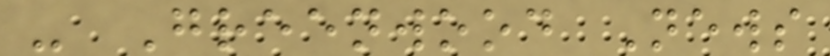- Greenwood News
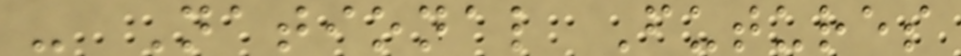- National Futures
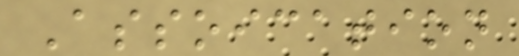Assoication
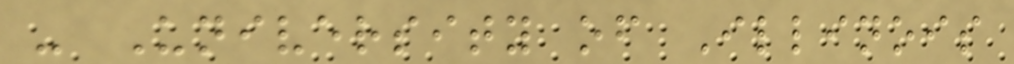- University of Illinois
